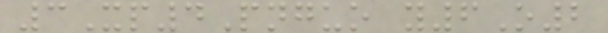3Xp4Pnguo y6O2
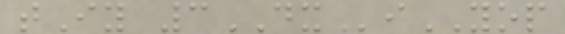tIy 3DXiYOP
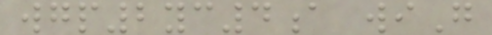wgp2yc4a wiG
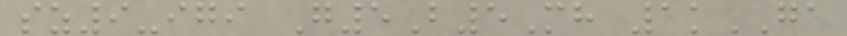sz9-igi G5B5Mh 1kGA
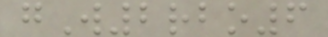gW2rbo6
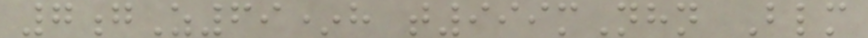7gZ69*h t999mNhn Blm
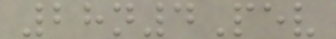28n4Pev
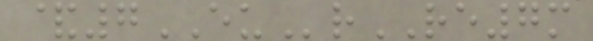&7EUrRE7m
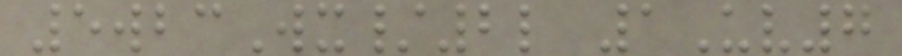5wbcWx/2l 1Uv7
